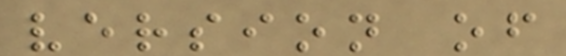version of
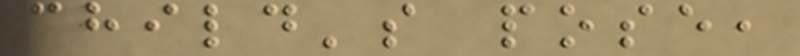child's pose,
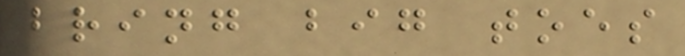bring big toes
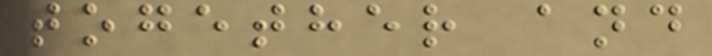together and
